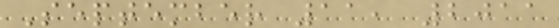September 11, 2011
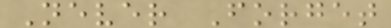Never Forget
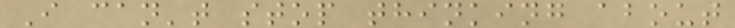I can't stop thinking about
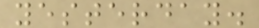yesterday.
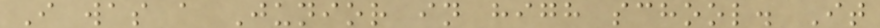I was a Junior in high school. It
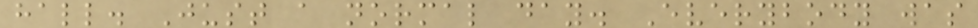hall. Just a normal day. Everybody was
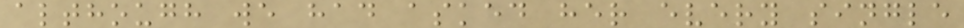although we had asked her every single
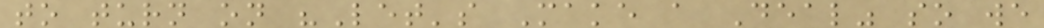to turn on "Let's Make a Deal" so we
